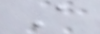A
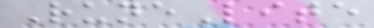RuneLite
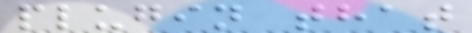plugin that
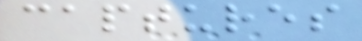captures
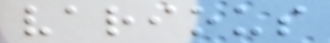various
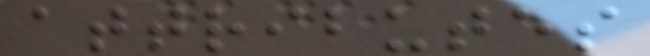attributes
